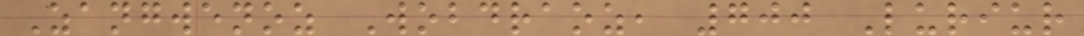Zangwenoz Wobdraoz, 700 Luriur
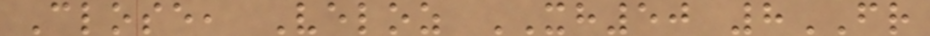Close, Veloz XH50 8FR
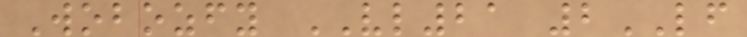Wobozfy VL21 2LF
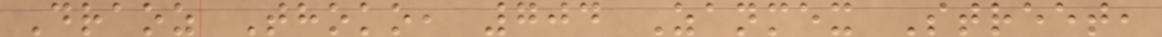Draoz Thoko, 704 Zanmex Street,
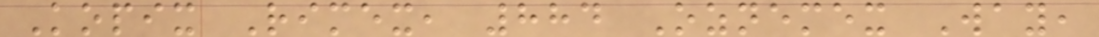Kopix Rimex, 884 Oznemex Way,
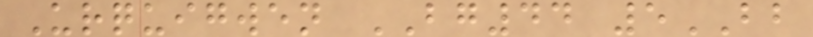Urquigwen BG44 5BB
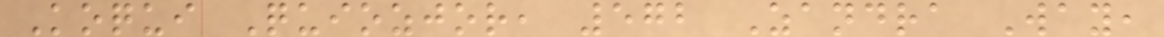Koqui Quiozjor, 572 Zandra Way,
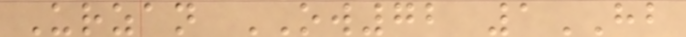Urzan OW72 1HB
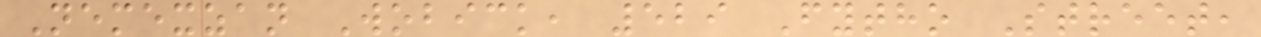Nemexzan Wobick, 529 Fytho Street,
